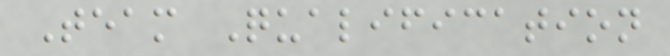Team Qualification
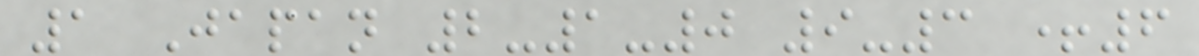1 Japan 2-1-0 9-3 +6
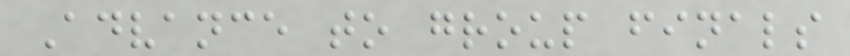Advance to group finals
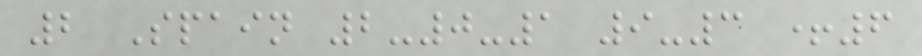2 Spain 2-0-1 9-3 +6
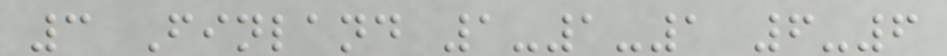3 Finland 1-1-1 6-6
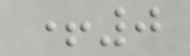+0
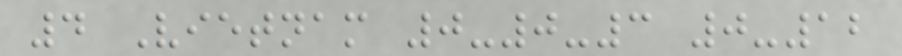4 Vietnam 0-0-3 0-12
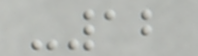-12
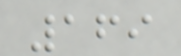169
